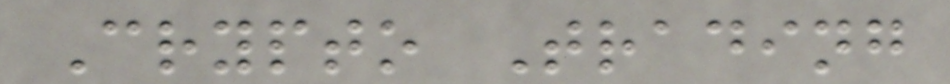Crypto Trading
